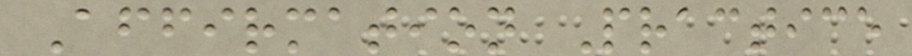Affirmation Practice
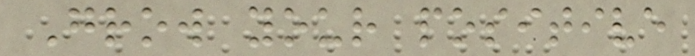Grow your positive
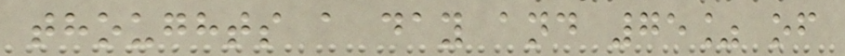thoughts a day and 75% of
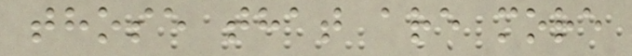those that are more
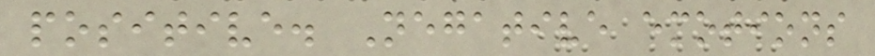positive. Negative emotions
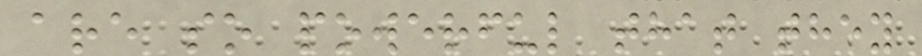are so powerful that they
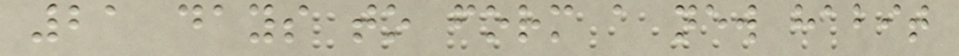21 days to form a new habit
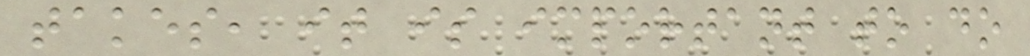takes, it is important to do
